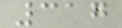317
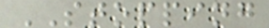STOPPING
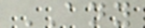ANY
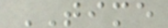TIME
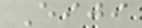Eiji
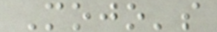Mojo's
